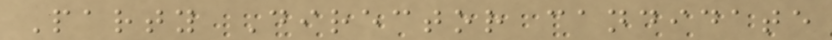Party Director candidate
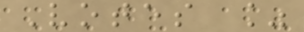Votes %
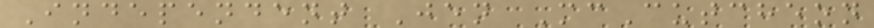Independent Jen McCutcheon
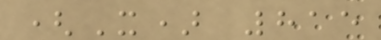(X) 815
